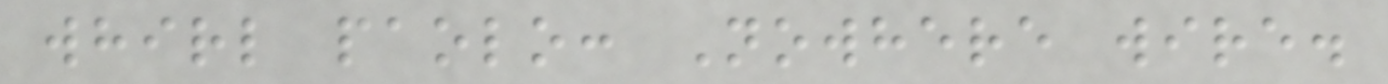whirl paolo: Nowhere wire.
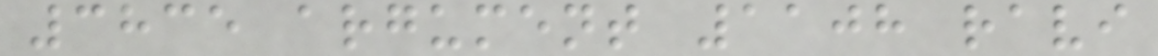3835 argument 1108 ravi
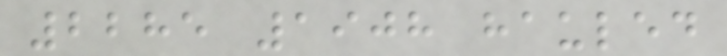2285 1908 hauled
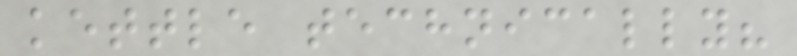kettle technically?
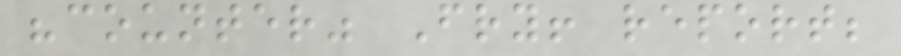"counter" Fry! report;
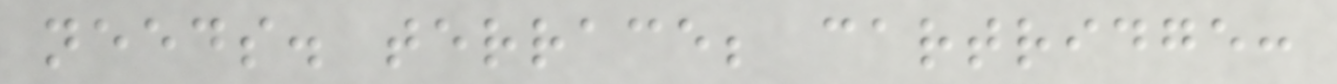needs. terrace; cartridge:
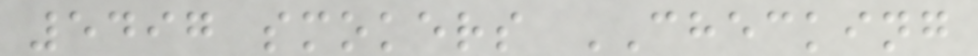5497 smokers CHECKING
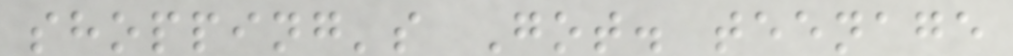shopping's Got. teenage
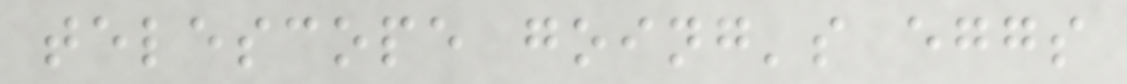telescope going's eggs
